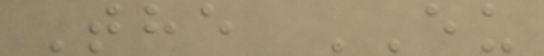The EU
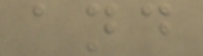and
